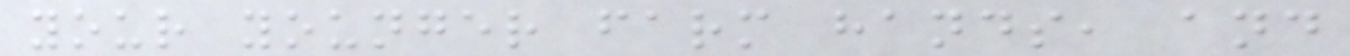your younger farm hands, and
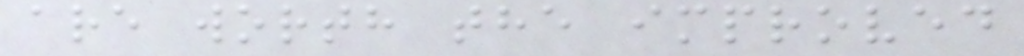are worth the improved
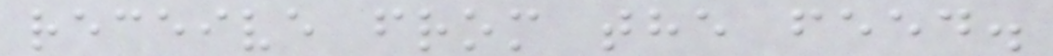receive from the feed.
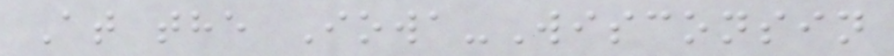At the Iowa-Wisconsin
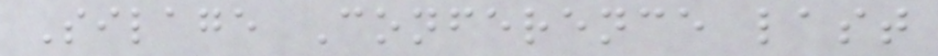Silage Conference last
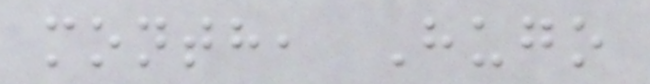month, Hugo
